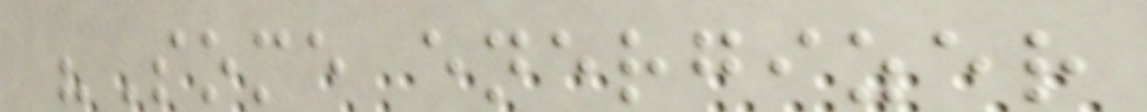"Some energizer
